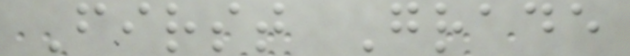First Grade
